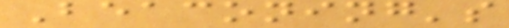Beaconing's
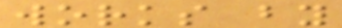works by
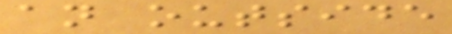an outside
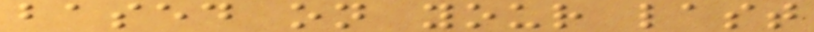based on your last
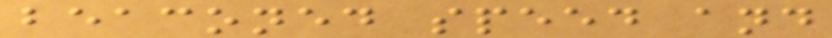beaconed speed and
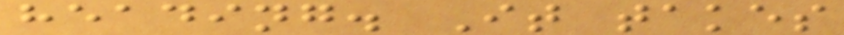heading. It takes
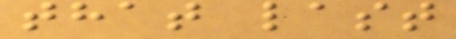that last
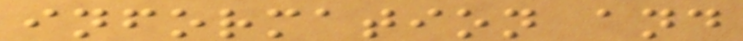information and
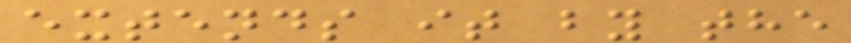extends it by the
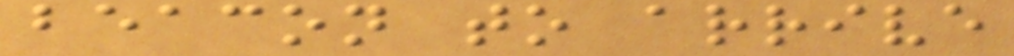beacon to arrive
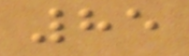85
